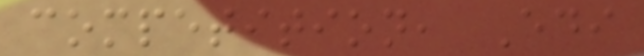competition, Edi
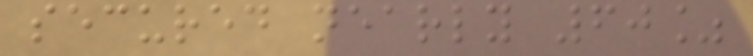secured nearly 60%
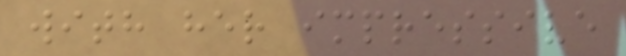with her impressive
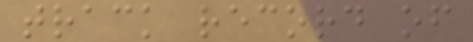track record of
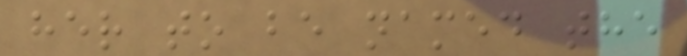her to be named the
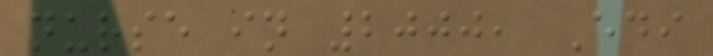nurse in 2000, Edi
